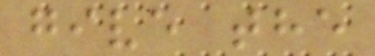give the
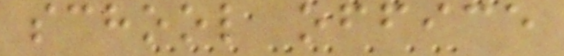school office
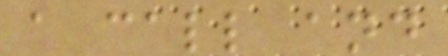a call and
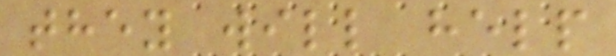they will help
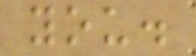you.
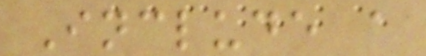Include a
